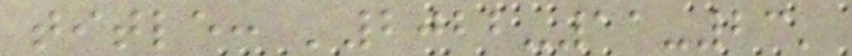title: '2022-11-23'
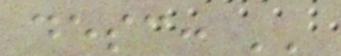desc: ''
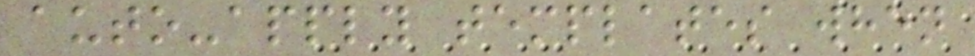auto-apply templates when
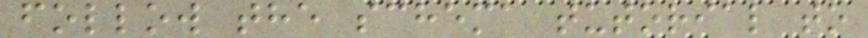follow the schema tutorial to
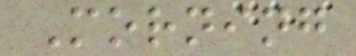Morning
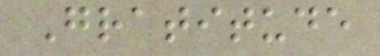Gratitude
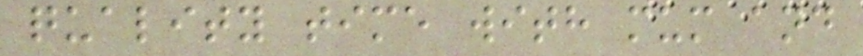quality time with mum and
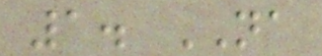1. NA
